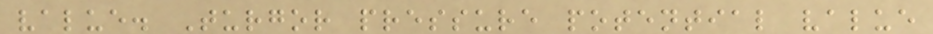value. Turgor pressure potential value
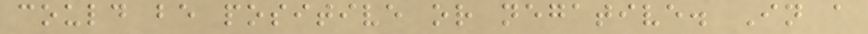could be positive or negative. In a
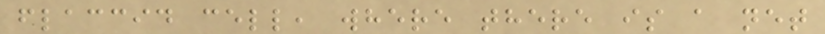flaccid cell, where there is a net
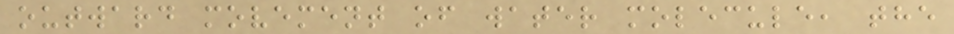outward movement of water molecule, the
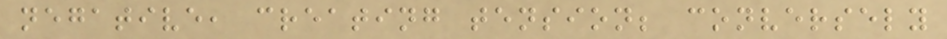negative, creating tension; conversely
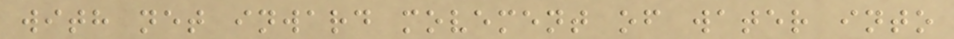with net inward movement of water into
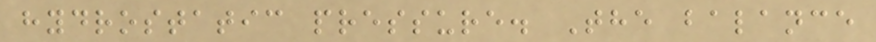hydrostatic pressure. The balance
